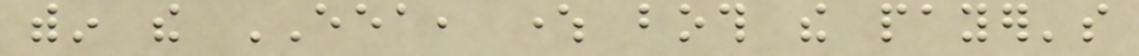within the EEA, where both the payer's
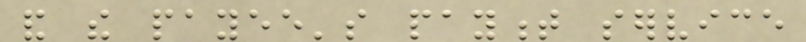and the payee's payment service
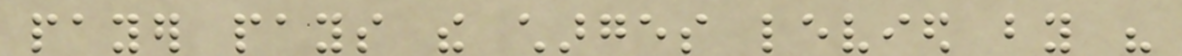payer pays the charges levied by his
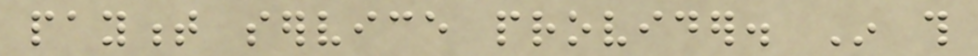payment service provider. In this
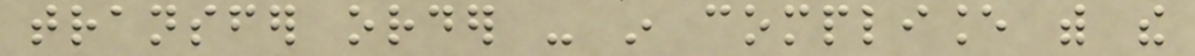transfer order - in compliance with the
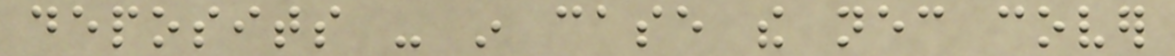deposits - in case the necessary cover
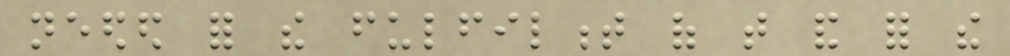needed for the fulfilment of that and for the
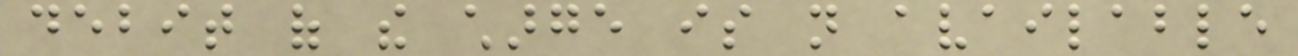debit of the charge is not available
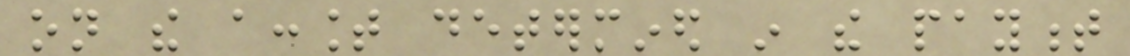on the account determined in the payment
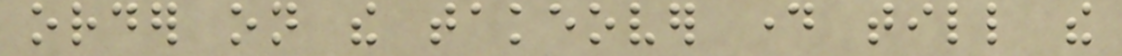order on the takeover day till the
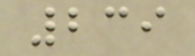239
